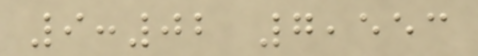9:02 7,553
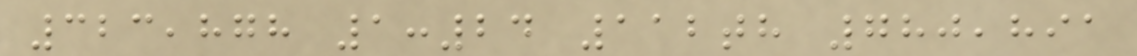323,878 1:24 112th 780,891
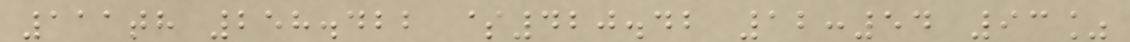111th 258.422 $420.42 12:54 93%
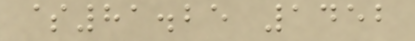$81.25 1452
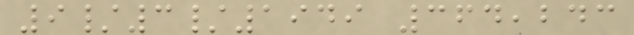9/3/1949 364,243
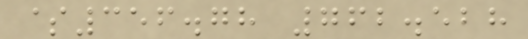$356.78 762.528
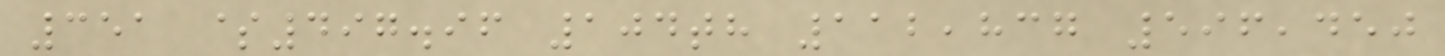351 $497.96 104th 112,837 596,450
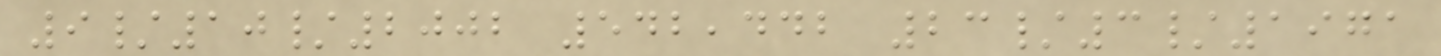9/10/2002 542,442 23/3/1971
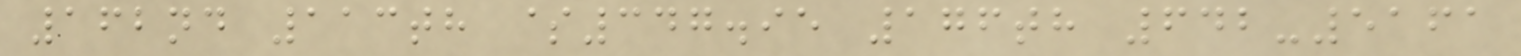162nd 113th $347.95 176th 642-5161
